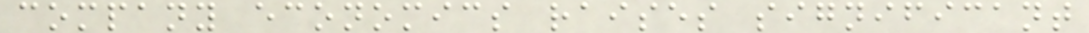company economics raises significant
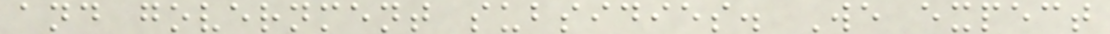and government subsidies. We expect
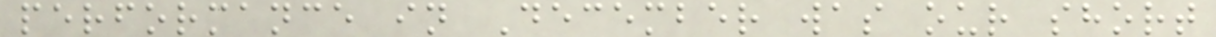performance in December was our short
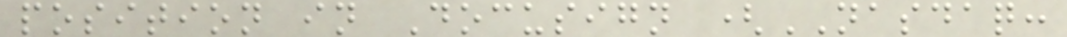position in Docusign (NASDAQ:
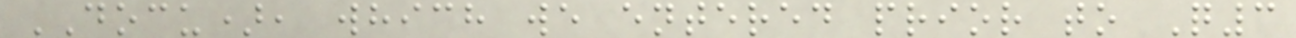DOCU), which we entered prior to Q3
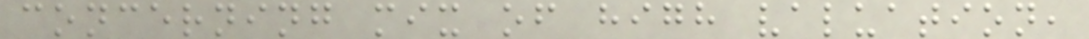concerning mix of high valuation,
